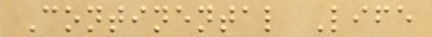Continental Life
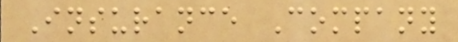Insurance Company
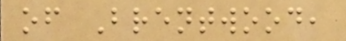of Brentwood,
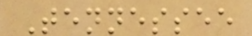Tennessee
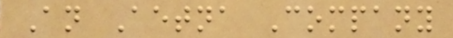An Aetna Company
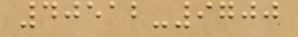40512-9700
